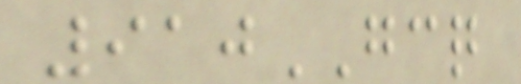910GCQ
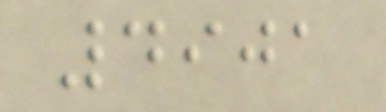4901
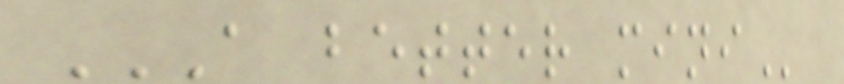A BETTER MINI
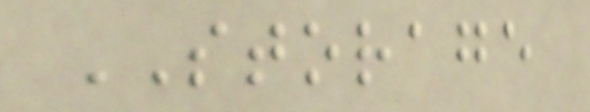STORAGE
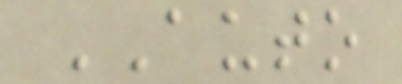AUTO
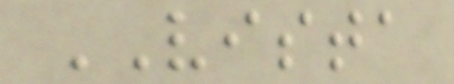VISTA
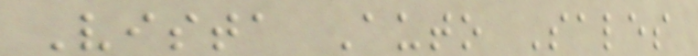Vista Auto Sales
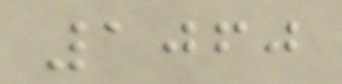1060
